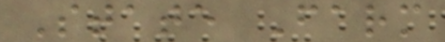State Farm
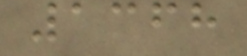1368
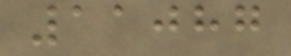11087
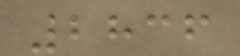2836
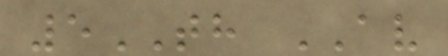5TH AV
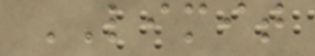LIMIT
